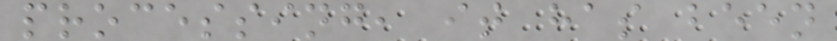processing, it has been
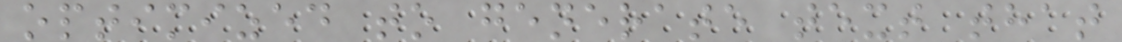optimized to generate text that
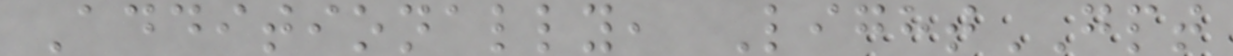Additionally, LightGPT
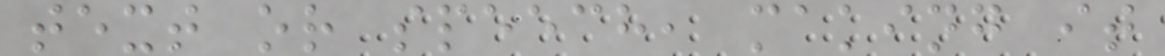text or speech, making it
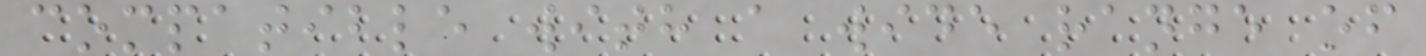compatible with a wide range of
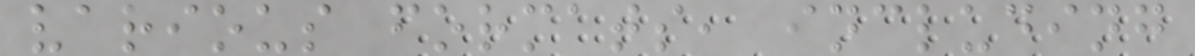various formats, including
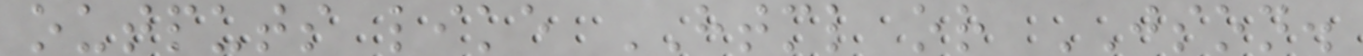outputs like HTML or JSON.
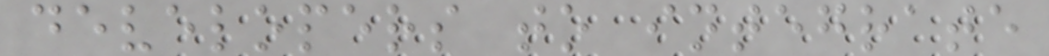developers to integrate
